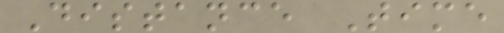Distance Time
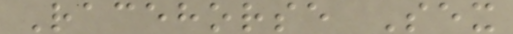Racehorse Sex
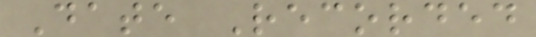Date Recorded
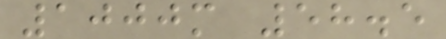1000m 58.5
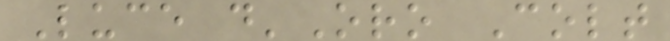Luce d'Oro Colt
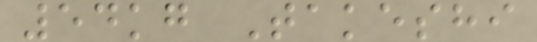54kg Takeshi
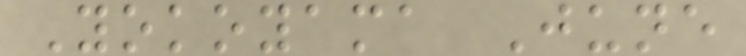Yokoyama June
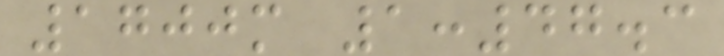1700m 1:47.3
